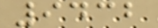9432
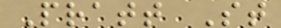Pratt St
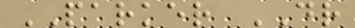PARKER DR
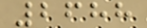2688
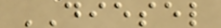DIESEL
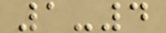1-4
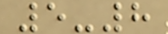5-8
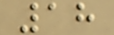18
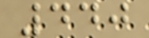440
